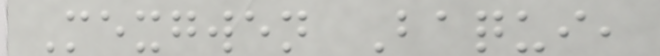Mexgwen Baqui,
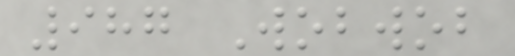987 Wobwob
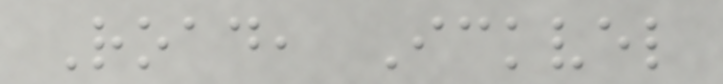Road, Ickvel
